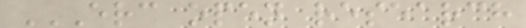ERC OPEN RESEARCH
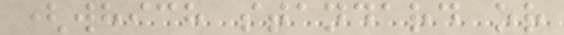(which standard or
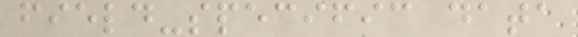field-specific data
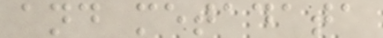and metadata
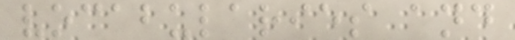vocabularies and
